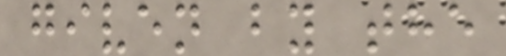given by the
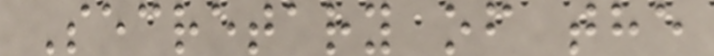Secretary of the
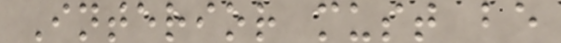Interior must be
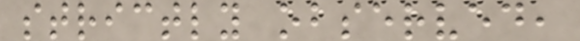strictly observed,
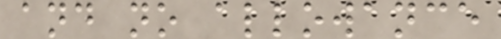and no allowance
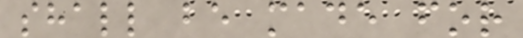shall be made for
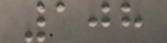108
